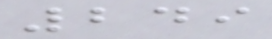249
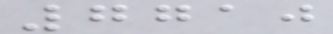7710
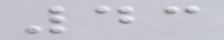43
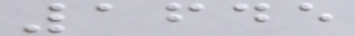1645
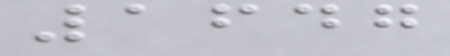1647
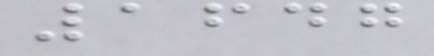1647
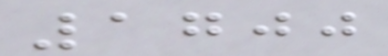1700
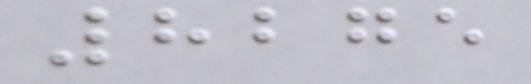8275
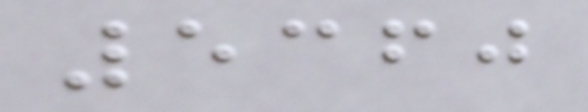5360
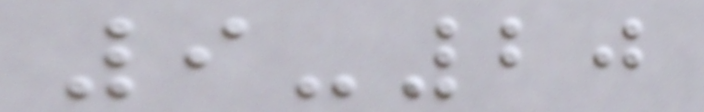9-20
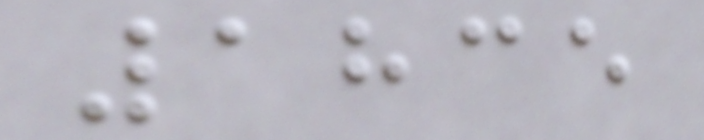1835
